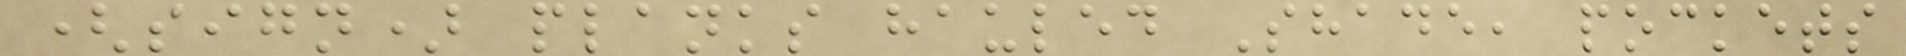(sign) planks hauled Shade, pockets
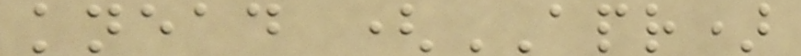knead (APR)
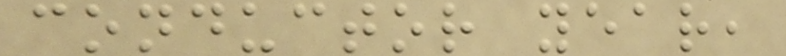conductor year,
